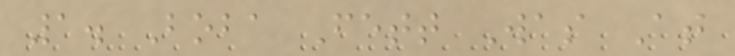1. Boba Fett Was At
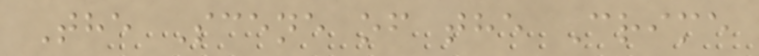The Scene of the Crime
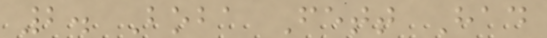2. Boba Fett Had
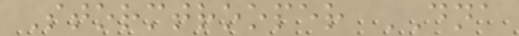Stormtrooper DNA
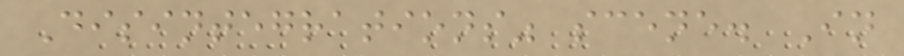Disintegrations" scene. In
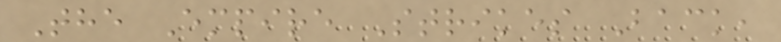The Empire Strikes Back,
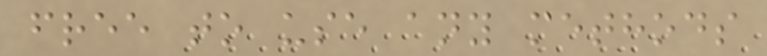free to use any methods
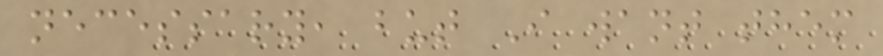necessary, but I want them
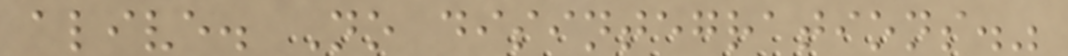alive. No disintegrations."
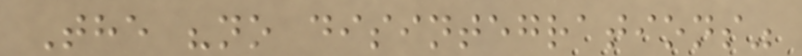The "no disintegrations"
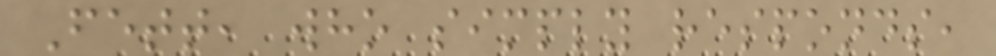Fett, who simply responds,
